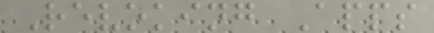Revoking Apps
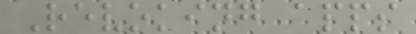Revoking apps
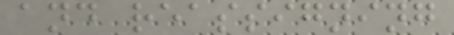and reassigning
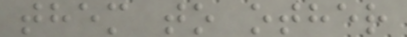them to other
